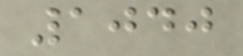1040
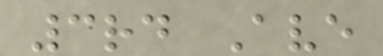3rd Ave
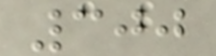300
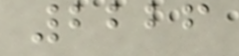2226
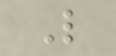L
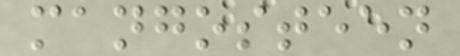mangosteen
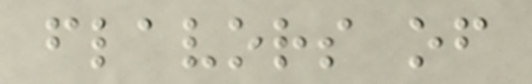flavors of
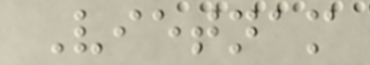Vietnam
